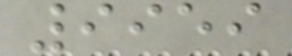9959
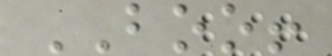BOO!
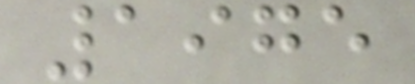1975
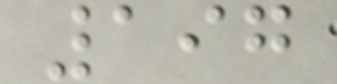197
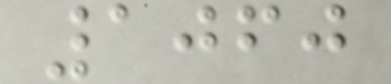1060
